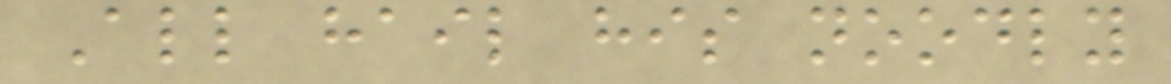All hail his noodly
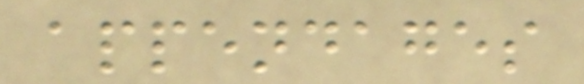appendages
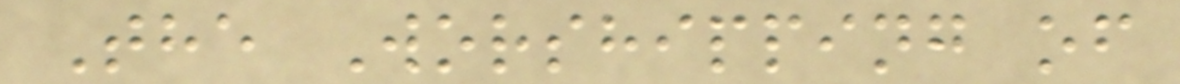The Worshipping of
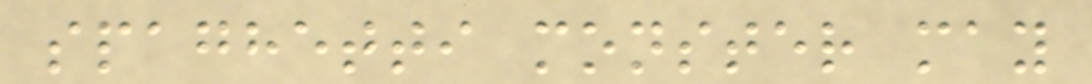spaghetti monster may
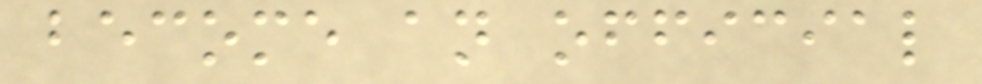become an official
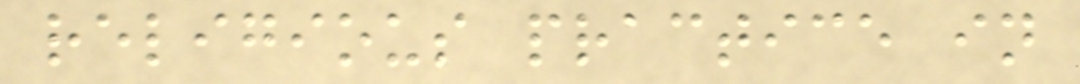religious practice in
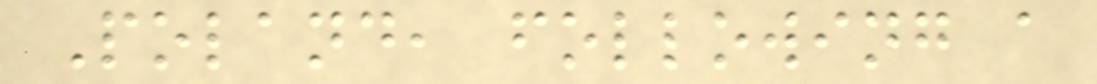Poland, following a
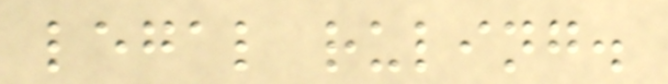legal ruling.
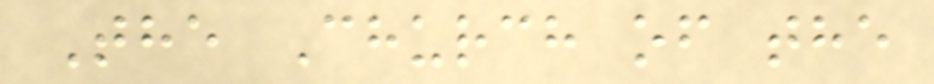The Church of the
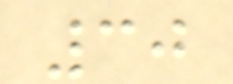30
